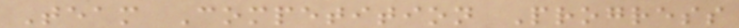Team Competition Progress
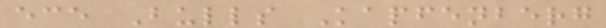ece Bulls Kapfenberg
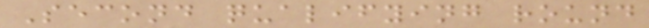Second qualifying round
